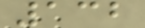132
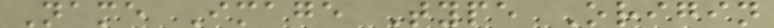Name Image Type Origin
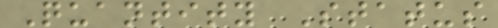Quantity Status
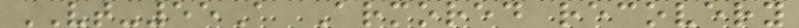VT-55A Armored recovery
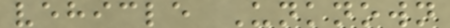vehicle Unknown
